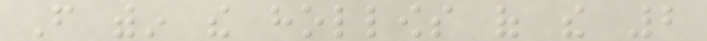From within the hollows of the 2
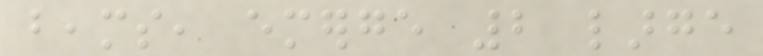beams, emerge 2 large
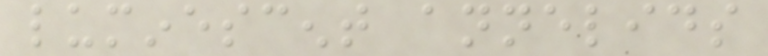luminescent annelids
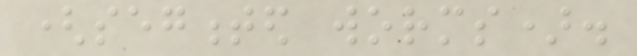(segmented worms).
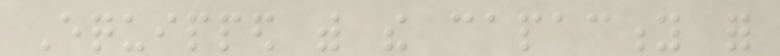Equipped with the capacity for
